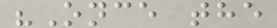"Once the
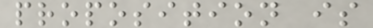proposition is
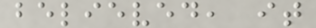believed, it
